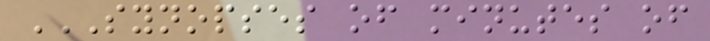SYNOPSES OF MINUTES OF
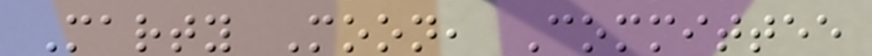Marty Moon, Committee
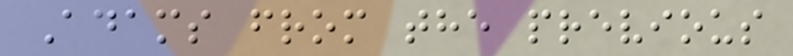Adams from the previous
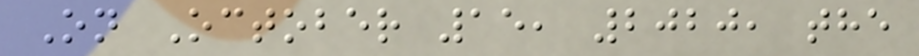On October 15, 2020, the
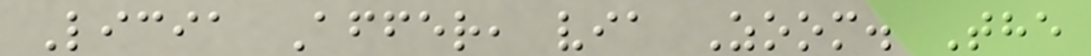Licia Affer, via Zoom. The
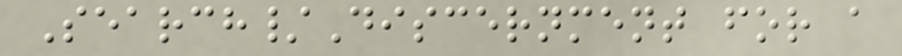Search/Discernment for a
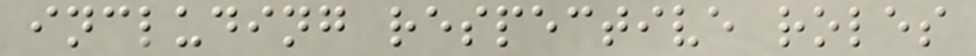including respective roles
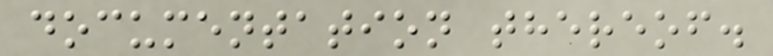documentation thereof.
